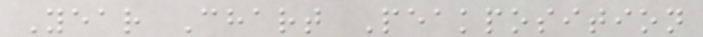Year Chart Peakposition
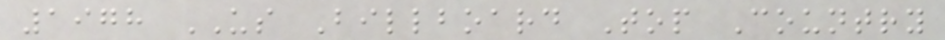1978 US Billboard Top Country
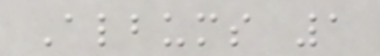Albums 1
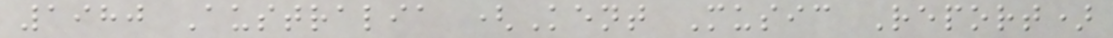1980 Australia (Kent Music Report)
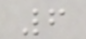6
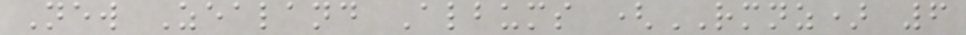New Zealand Albums (RMNZ) 6
